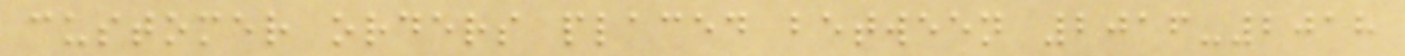customer orders placed between 2016-2018
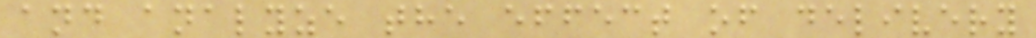and analyze the effect of delivery
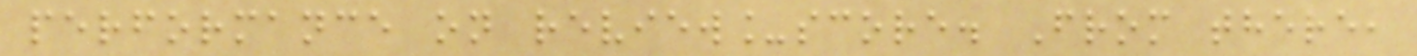performance on review_score. From there,
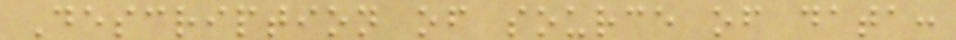Description of source of data:
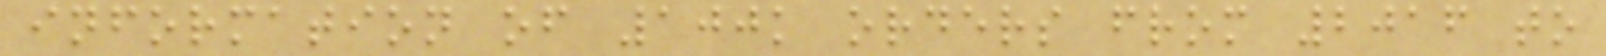information of 100k orders from 2016 to
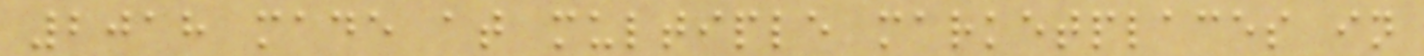2018 made at multiple marketplaces in
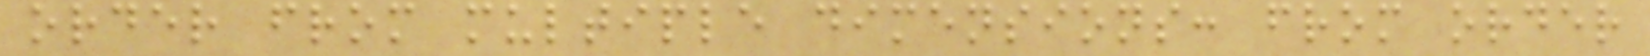order from multiple dimensions: from order
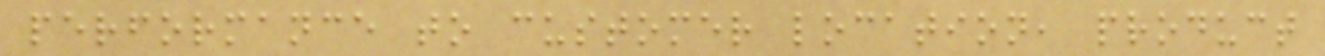performance to customer location, product
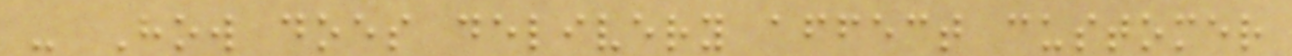- How does delivery affect customer
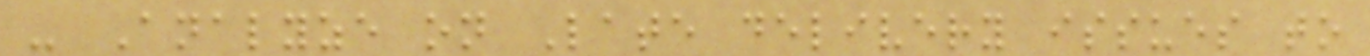- Analyze on Late delivery issues to
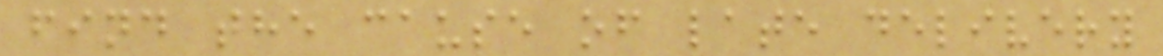find the cause of late delivery
